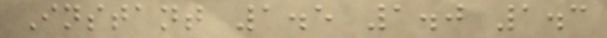Instant 1.5 1.0 1.3
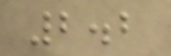2.2
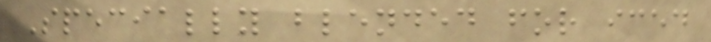Specially blended for iced
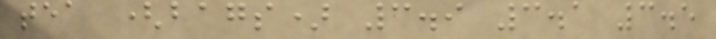tea (bags) 3.9 3.1 3.5
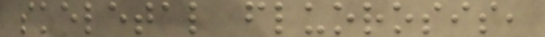skeletal fluorosis,
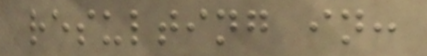resulting in:
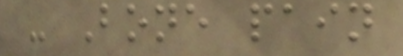- Bone pain
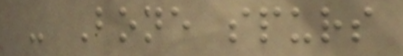- Bone spurs
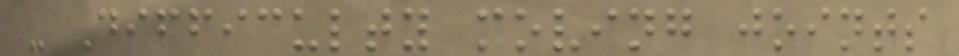- Difficulty moving joints
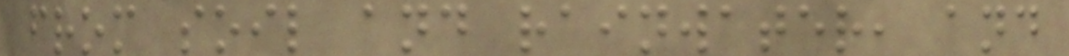from soil and rainwater, and
